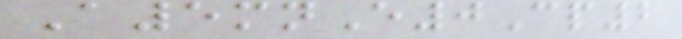A5mnE0Cp2
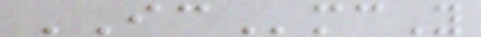ICmcY
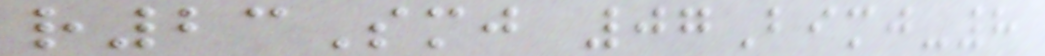r23Smj 07Bimj-8
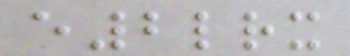e2lrx
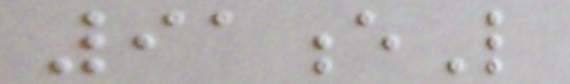91eL
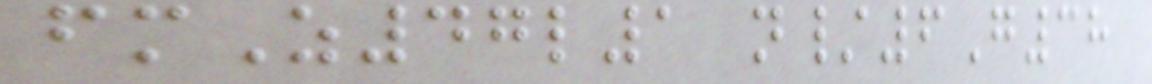fmZ47l1 n/6G38
